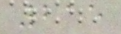215
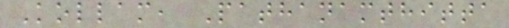Kollam, Pathanamthitta
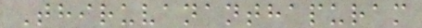Thiruvananthapuram
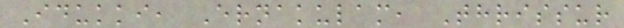Idukki, Ernakulam, Thrissur
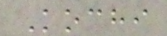Kochi
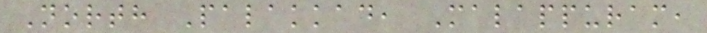North Palakkad, Malappuram,
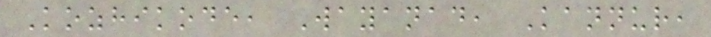Kozhikode, Wayanad, Kannur,
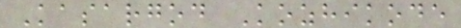Kasargod Kozhikode
